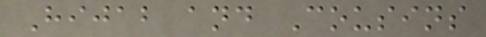Hijab and Cousins
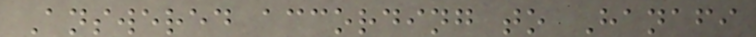Answered according to Hanafi
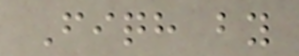Fiqh by
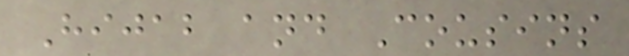Hijab and Cousins
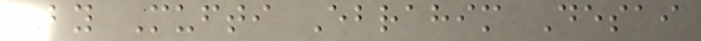By Mufti Ebrahim Desai
